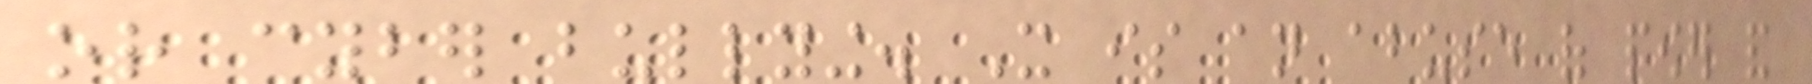or cyber bullying. It is an abuse of power and
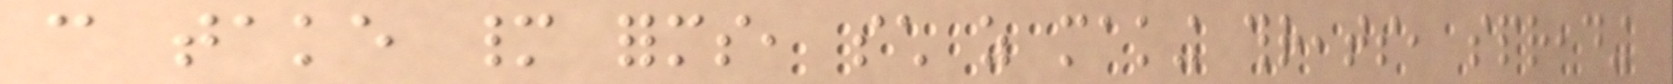can take many forms, such as making threats, spreading
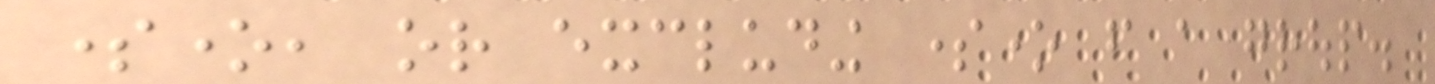someone, or excluding someone from a group.
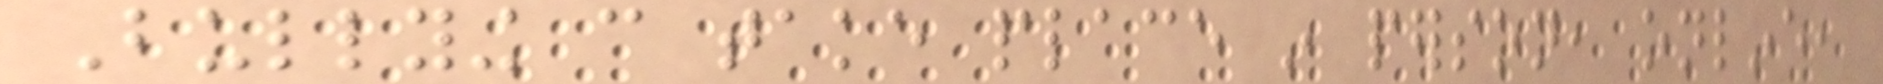Bullying can take place in person, online,
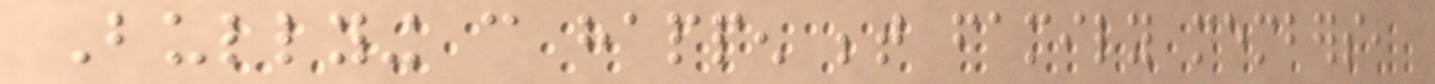Bullying can happen between family members,
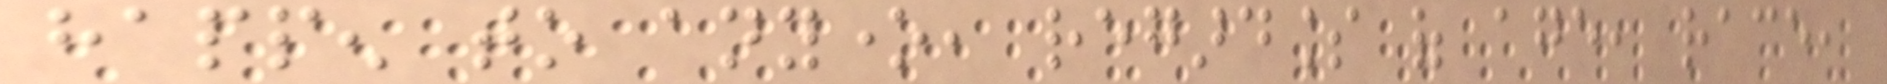happen to anyone, regardless of age, race,
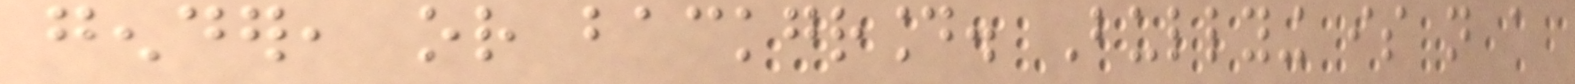gender, or background. Bullying is not a
